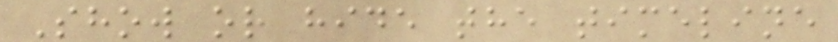Show or hide the timeline
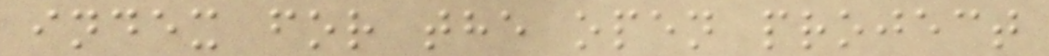index for the open project
